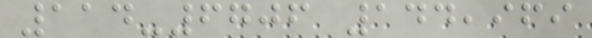114-6706 144,969
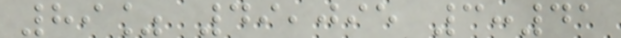89% 49,095 3:41
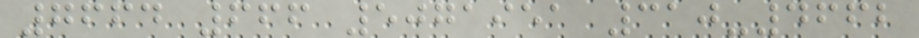7664 666 5071951 310-4662
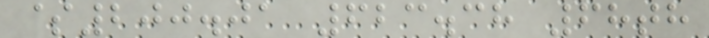$200.01 623.38 68th
